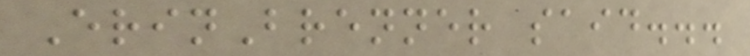ErinBrenner said...
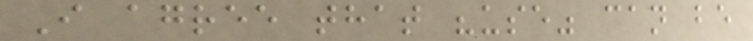I agree that "use" can be
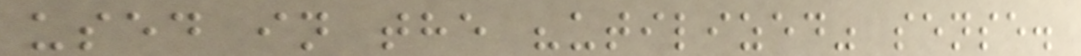used in the "utilized" sense.
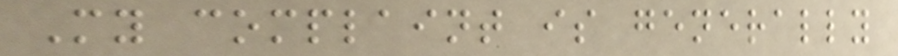My complaint is generally
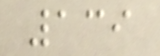139
